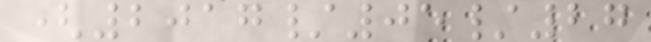(2017/05/27
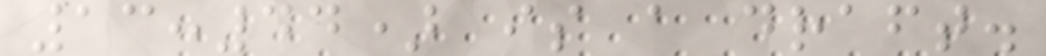13:44) is a draft.
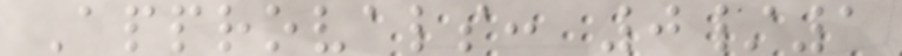Approvals: 0/1
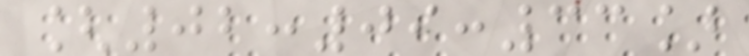[02:09:33]
